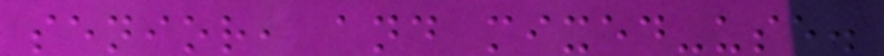senior, and mixed-use.
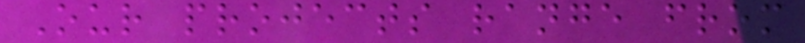Our projects range from
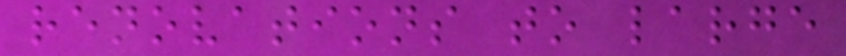renovations to large
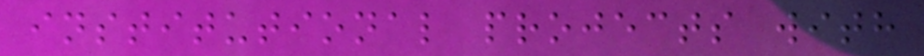institutional projects with
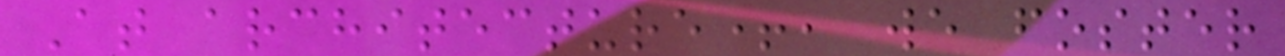At architecture+, we foster
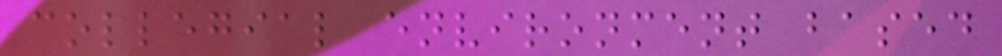collegial environment based
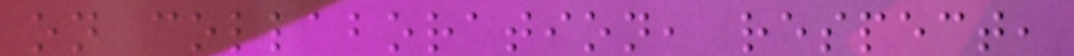on collaboration, respect,
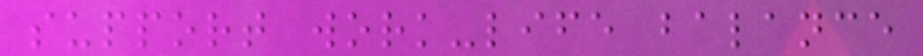support work-life balance
